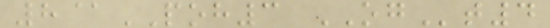8@POH3 OGt4
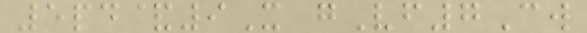5pd&9X gVf7Cw
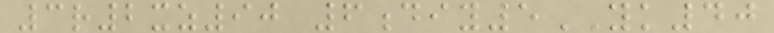3r2xz90 6diy5YK40
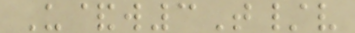U&w3T/v
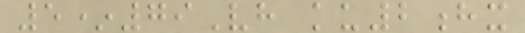5*79Vh ku2hx
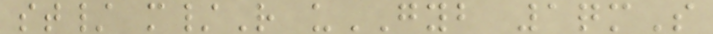st/ m/R uGYB 1qmS
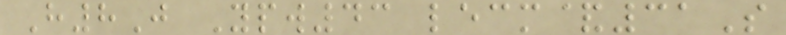H8J Ypw43 lecm&31S
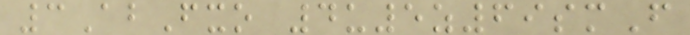3AbFxo 4u5z69smF
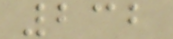232
